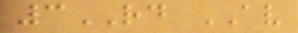3RD AV
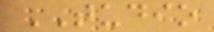TUDIO
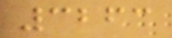3263
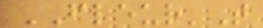FLEUR'T
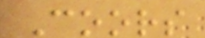Coors
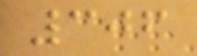306
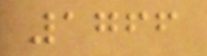1766
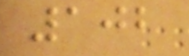102
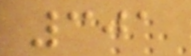301
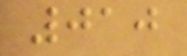010
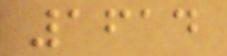1614
